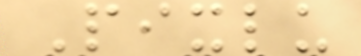Pixlu
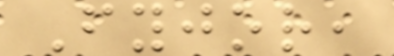Fyjor,
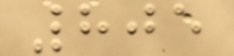805
